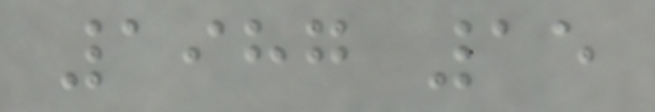1987 15
